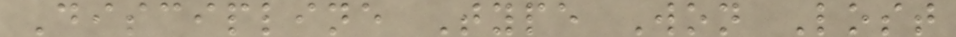Discipline Type Won Lost
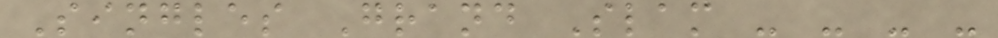Singles Grand Slam - - - -
